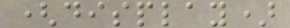(display)
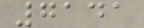7141
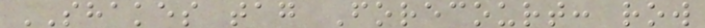SHAKES tag Forecourt: row
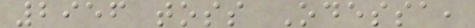2956 toss Odessa,
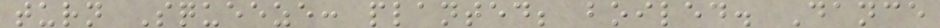turn Squeeze: planted; boiled. Dance
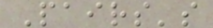Pairs's
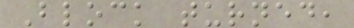Block turned,
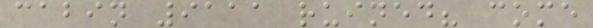cabin 9111 ruined? come
